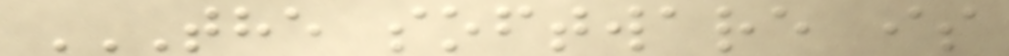THE SOFTWARE IS
